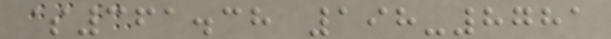$361.38 198-8781
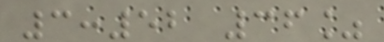3:52 36%
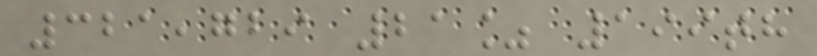321,729 21% 199th
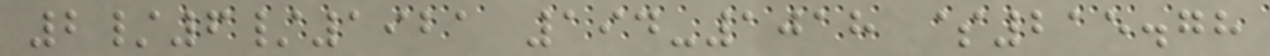2/6/1921 194-1018 $215.78
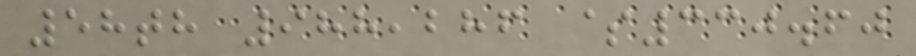58th 988,286 $330.60
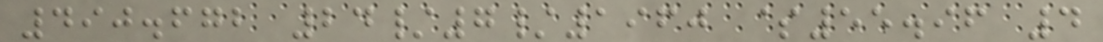490.672 24/7/1960 $55.96 4
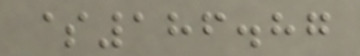$186.87
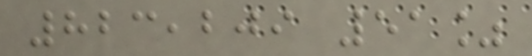823,209 51%
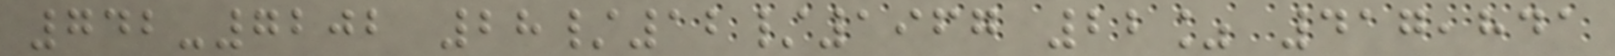742-7202 28/12/1967 22% 417,841
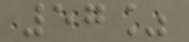57%
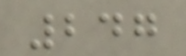247
